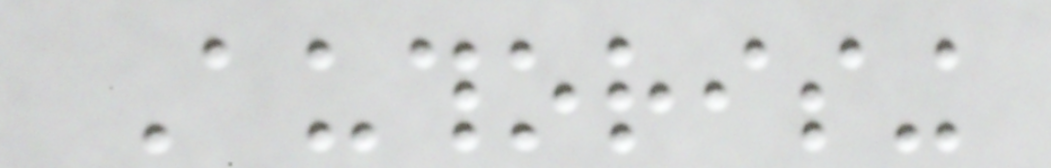Authorising
